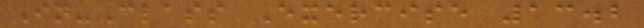In-Class Exercise 13.2
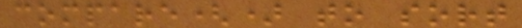compare() to sort
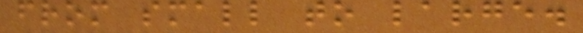from small to large.
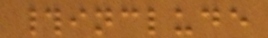#include
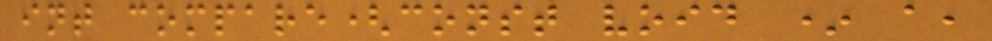int compare(const void * a,
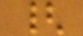{
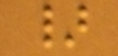}
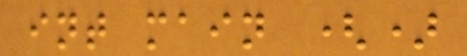int main ()
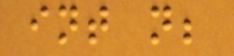int n;
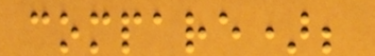compare);
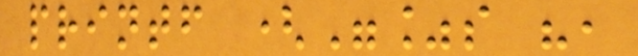printf ("%s ",
